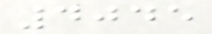4045
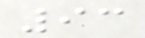93
